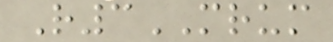R3MRUM
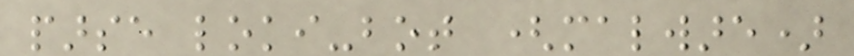parse loki-bot (malware)
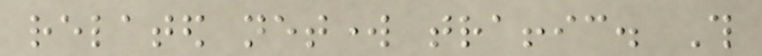related network traffic. This
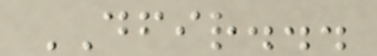DFIR...
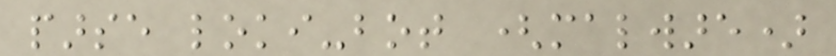parse loki-bot (malware)
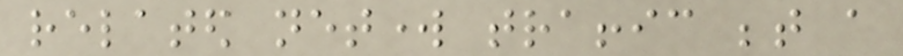related network traffic between a
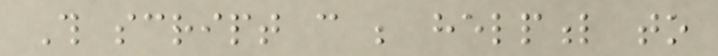This script can be helpful to
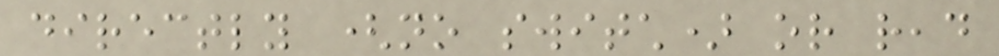directly (no switch) or read
